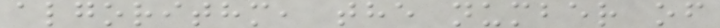algorithm, the number of
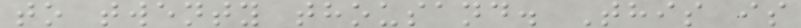to twenty thousand. This is
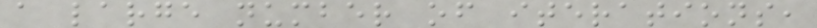a large number of iterations,
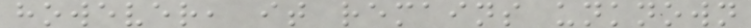however, it remains unknown
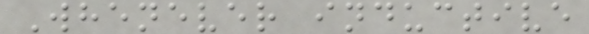Whenever inductive
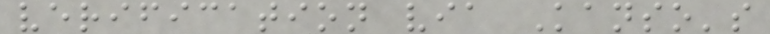verification via Kanso's
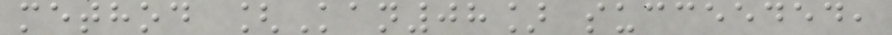method [Kan08] succeeded,
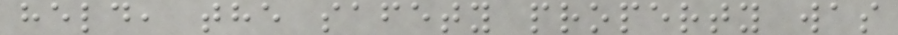held, the safety property was
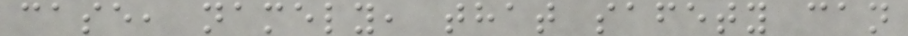case, namely, that safety can
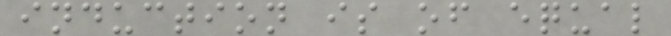induction is of equal
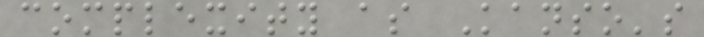complexity as Kanso's
